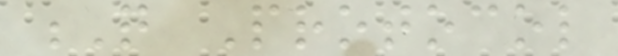Q Protocol
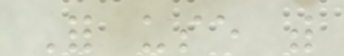For use with
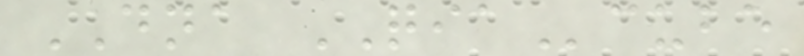DNA QIAcube
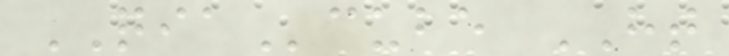QIAcube HT
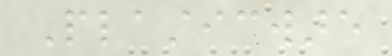Plasticware
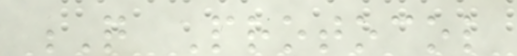Q Protocol
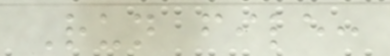Run file:
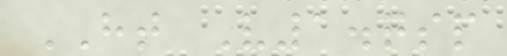HT V1.qsp
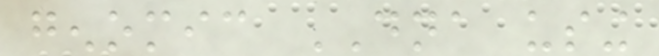genomic DNA using
